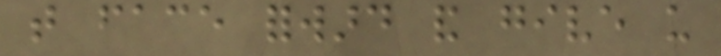that face forward and give us
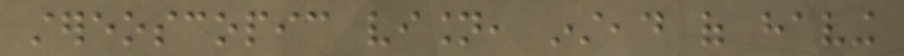stereoscopic vision, instead of having
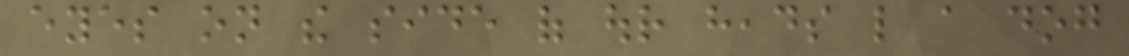eyes on the side of our heads like a dog
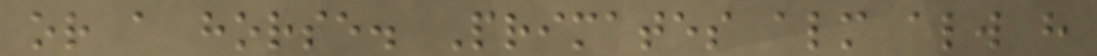or a horse. Primates almost always have
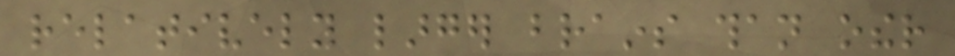relatively larger brains than other
